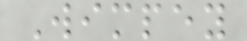Wimpey
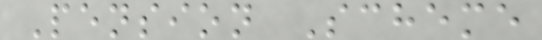Pension Scheme
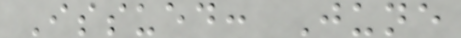Issued: June
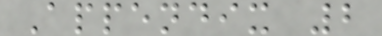Appendix 2
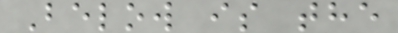Below is the
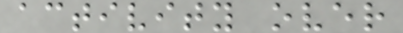activity over
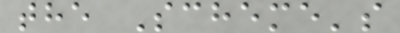the Scheme's
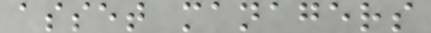asset managers
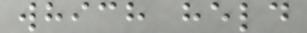which held
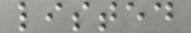listed
